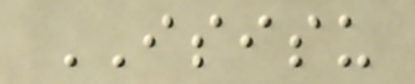ISISU
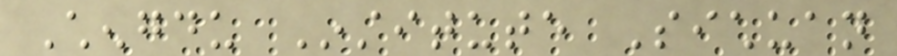Chengdu Institute Sichuan
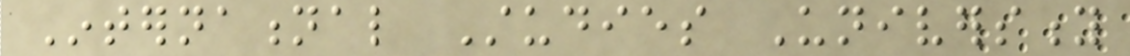International Studies University
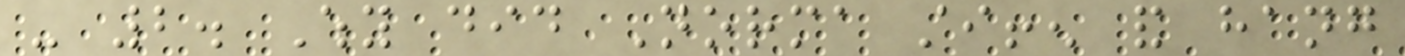- 2. Why did Norma stiffen and hang
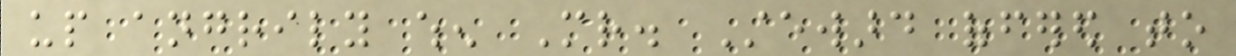up angrily when Mr. Steward offered to
